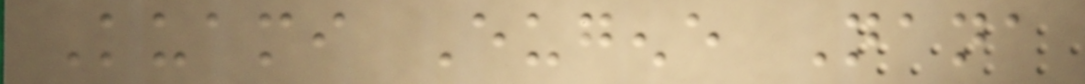Kuami Eugene Nana
